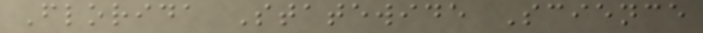Florida Statewide Science
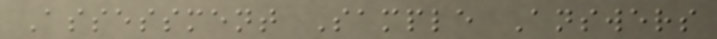Assessment Sample Answers
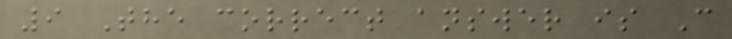9 The correct answer is C
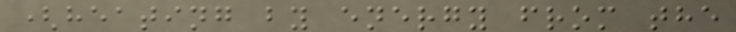(heating by energy from the
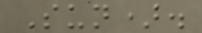Sun).
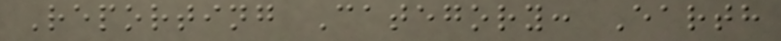Reporting Category: Earth
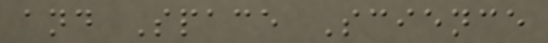and Space Science
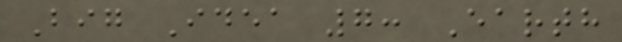Big Idea 7: Earth
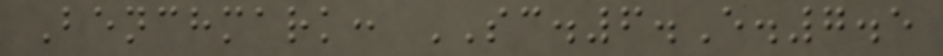Benchmark: SC.6.E.7.5
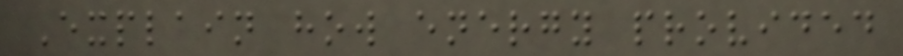Explain how energy provided
